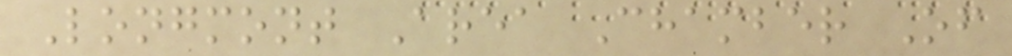Longmont Area Chamber Of
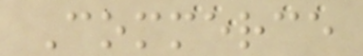Commerce
